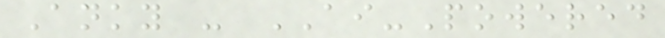Anky - AI-Powered
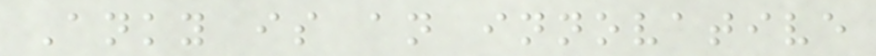Anky is an innovative
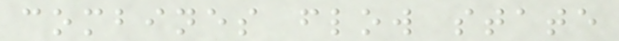combines flow state
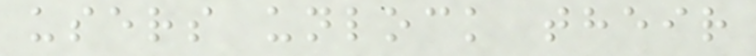users unlock their
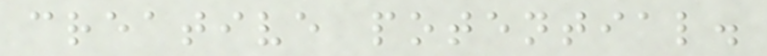creative potential.
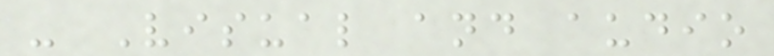- Visual and audio
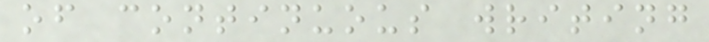of continuous writing
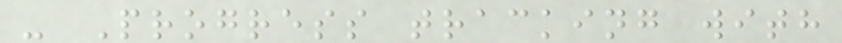- Progress tracking with
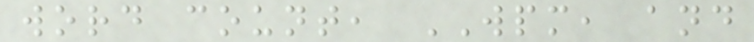word count, WPM, and
